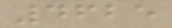4625
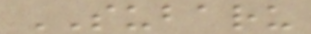SUBARU
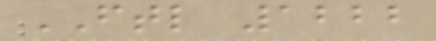FTL 1222
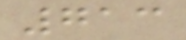713
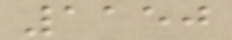1150
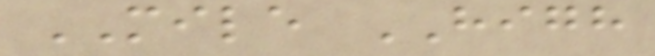MILE HIGH
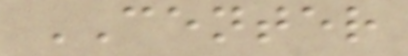CENTER
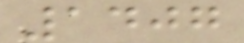1407
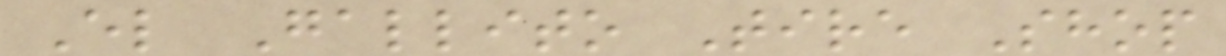El Gallito Tire Shop
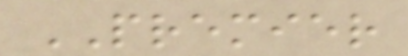PREMIER
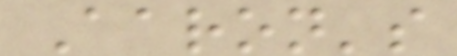Aaron's
